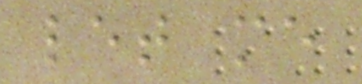let me
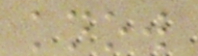know
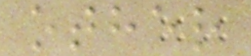other
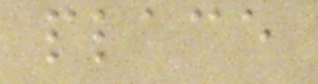place
